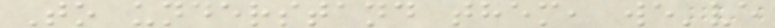To understand them, we've
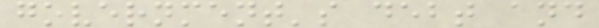government's debt and
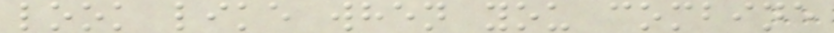look like when you combine
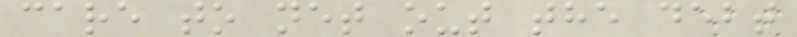care to net out the debt
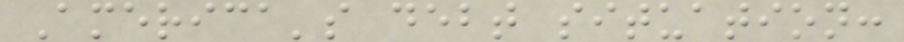America's debt situation:
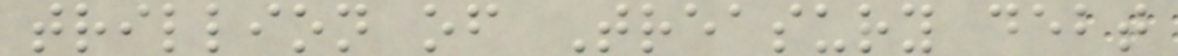trillion of Treasury debt
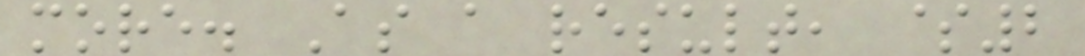more. As a result, $2
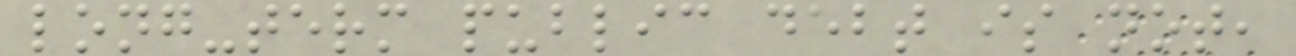long-term public debt is not,
